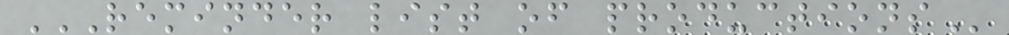REMINDER LIST OF PRODUCTIONS
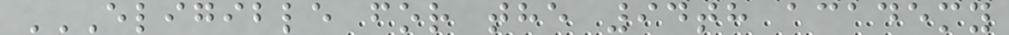ELIGIBLE FOR THE 94TH ACADEMY
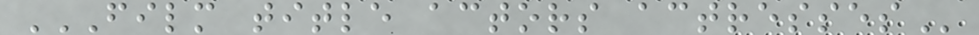FILM TITLE ACTORS ACTRESSES
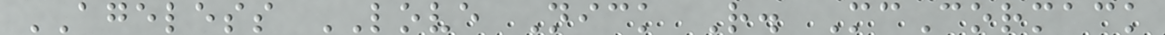AGELESS LOVE Nick R. McCormack
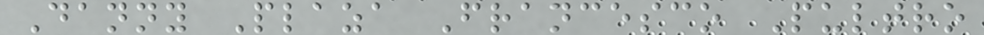Danny Plaza Francesco Pultro
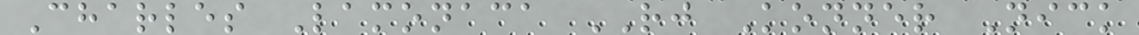Charles Lamonaca RJ Konner Nick
